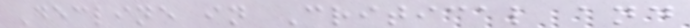Decline in Critical and
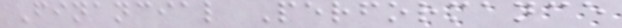Financial Performance
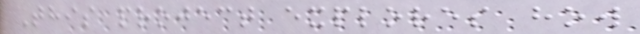This project explores how
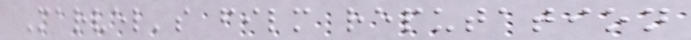Marvel's film reputation
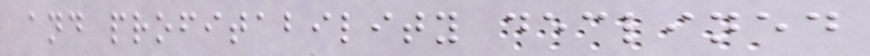and profitability declined
